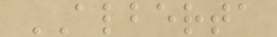ALBERTA
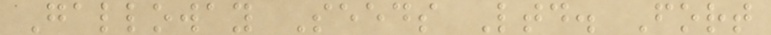Galloway Seeds Ltd. Fort
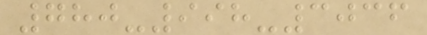780-998-3036
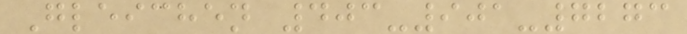Gleichen 403-901-7273
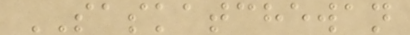SASKATCHEWAN
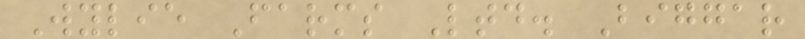Wylie Farms Ltd. Biggar
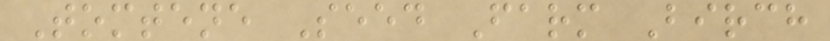Tomtene Seed Farm Birch
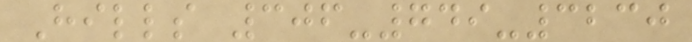Hills 306-749-3230
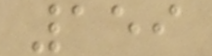159
